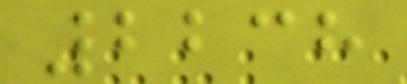2238
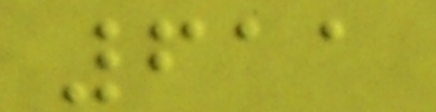611
